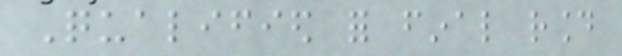Qualified for final round
